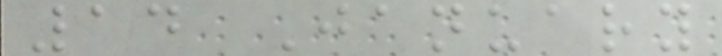14 January
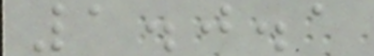1.0.1
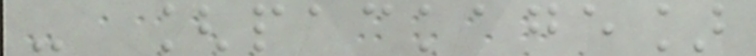- [package]
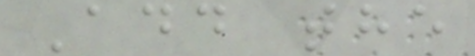Add the
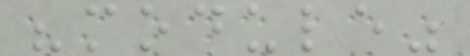"module"
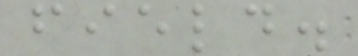field.
